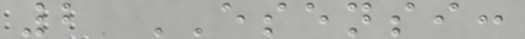2 ESENSI:
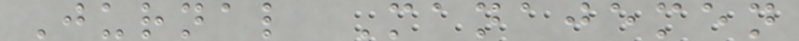Jurnal Manajemen
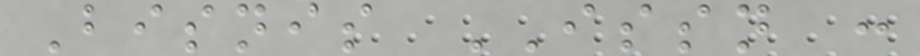Bisnis ISSN :
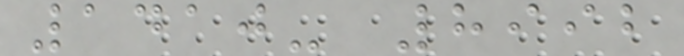1410- 8992
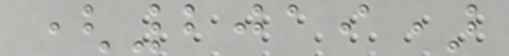(2019)
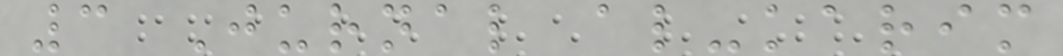3 Jurnal al-karim
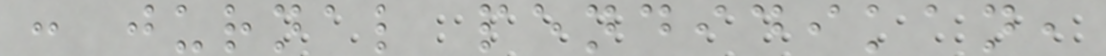: jurnal pendidikan,
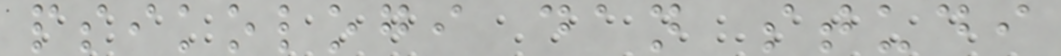psikologi dan studi
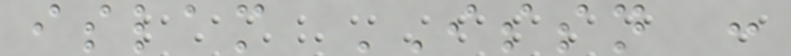islam ISSN :
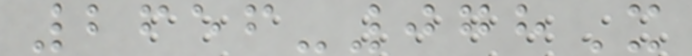2656-078X
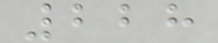228
